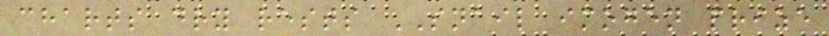charts dry rests SNAIL imogen prize
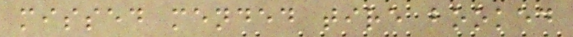missed mended tire booked
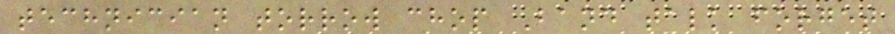technician torrow chop Band talk forget
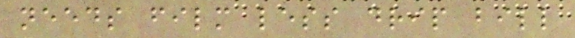needs film less drip bill
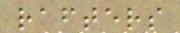rafters
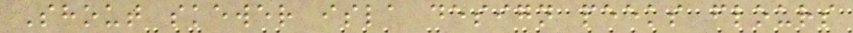Shout skewer isla design peeks flours
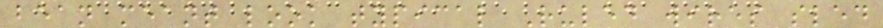bean meant look typical Ruled wires sled
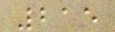215
